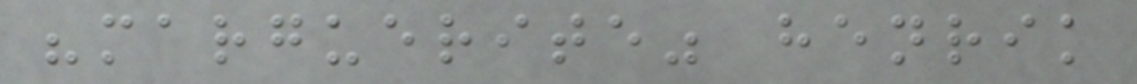"marguerite" henrik
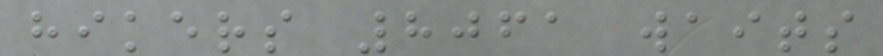hikers 8061 waits
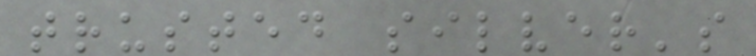trusted silver's
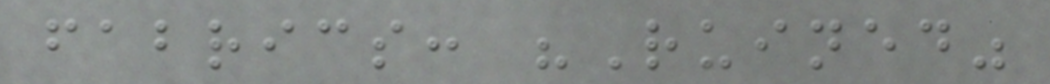fabrics: "Ruined"
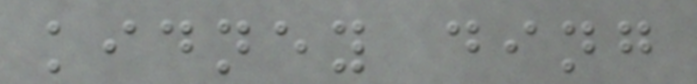kidney ding
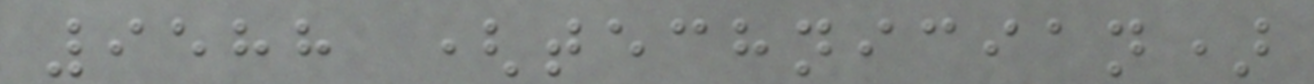9588 (technician)
